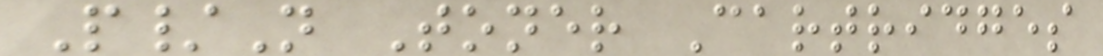P/N Toner Cartridges
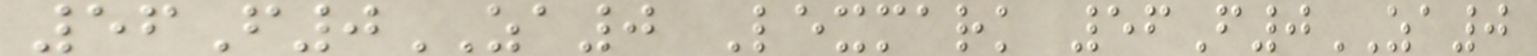56F0ZA0 Lexmark 56F0ZA0
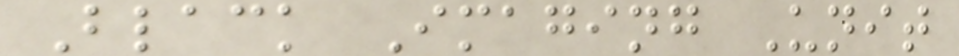Black Imaging Unit
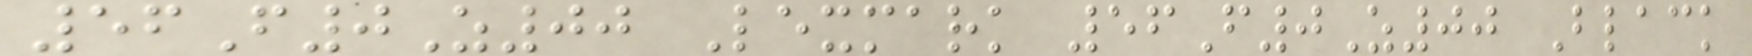56F0Z00 Lexmark 56F0Z00 Black
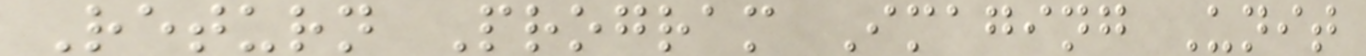Return Program Imaging Unit
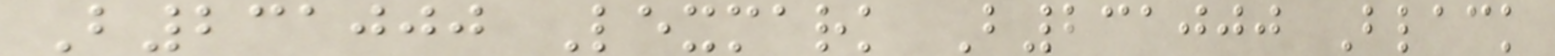B231000 Lexmark B231000 Black
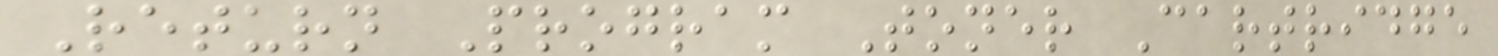Return Program Toner Cartridge
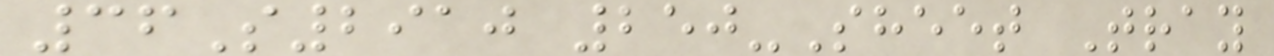36S2910 250-Sheet Tray
